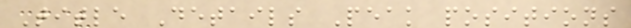Title Details Peak positions
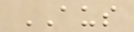AUS
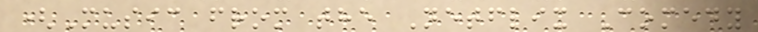(Music from the Netflix Comedy
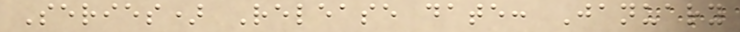Series) Release date: January
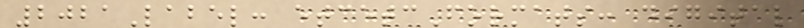2021Label: etcetcFormats: digital
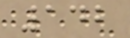142
